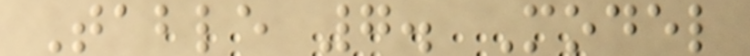Table 7. Model
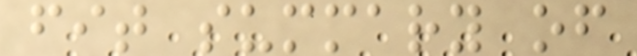fit summary of
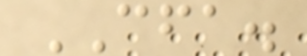CFA.
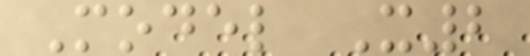Model X2
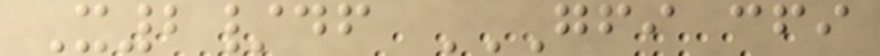X2/df GFI CFI
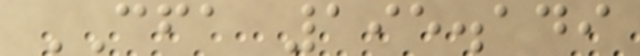CFA 195.149
